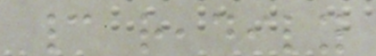cannot readily
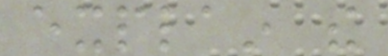explain the
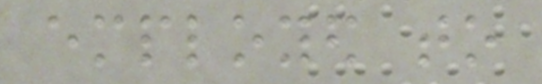employed to
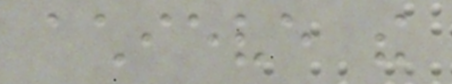achieve the
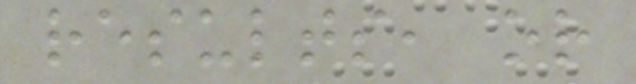results, or
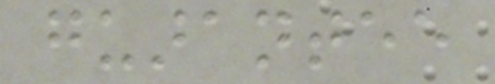guarantee
